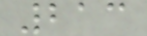213
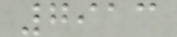7913
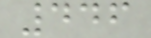446
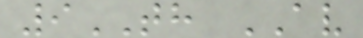9TH AV
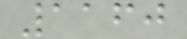1160
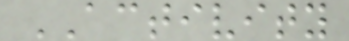ACTIVITY
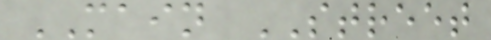MAIN STREET
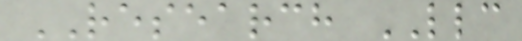RESEARCH LLC
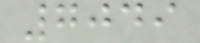7049
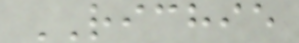RICHIE
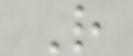R
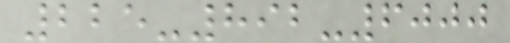225-892-6000
